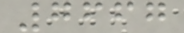7667
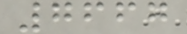7667
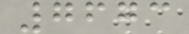7673
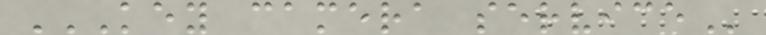KEY CAMERA SERVICE
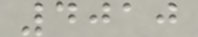4010
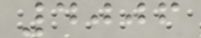4006
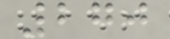270
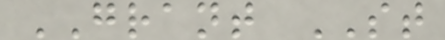GRANT ST
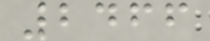2466
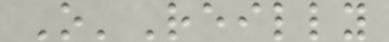O'Reilly
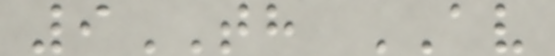9TH AV
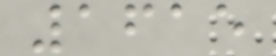1615
